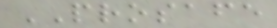PROSAFE
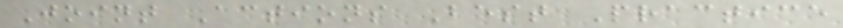Joint Actions Best Practice
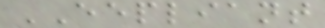EEPLIANT
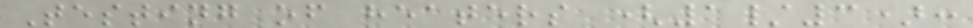Testing of heaters (1/3):
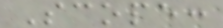Scope:
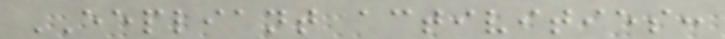EEPLIANT activities:
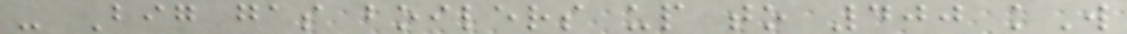- Big gas boilers up to 400 kW
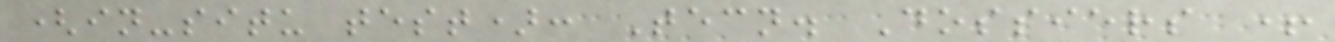(in-situ test): Tecn. Dossiers +
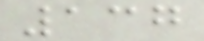137
